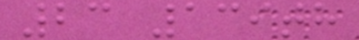23 139th
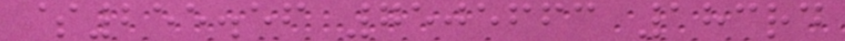$255.56 7505663 183rd
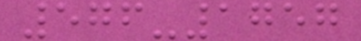576-1757
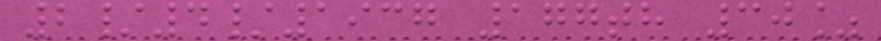2/4/1937 177th 30%
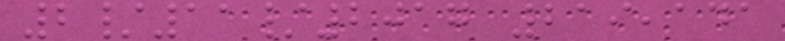2/11/2017 219,141
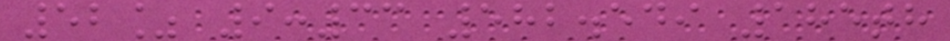52% 9:33 582.549 185th
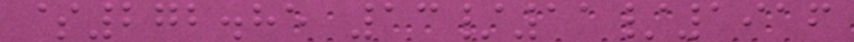$272.85 13/11/1916
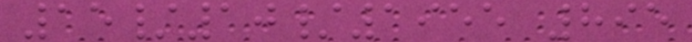15/10/1955 895
